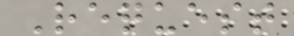Request
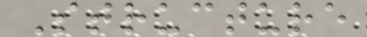Structure
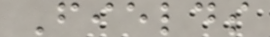Fields
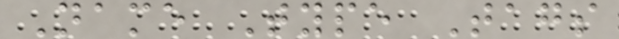Name Type Tags
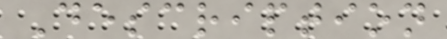Description
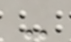-
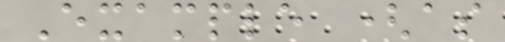Example (as
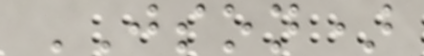JSON)
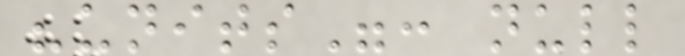"units": null
